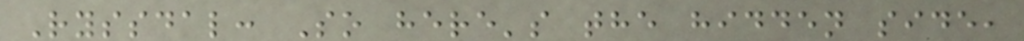Ryssdal: So here's the hidden side,
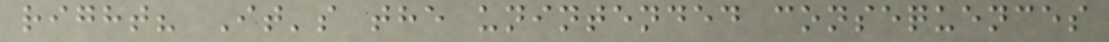right? It's the unintended consequences
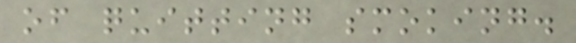of quitting smoking.
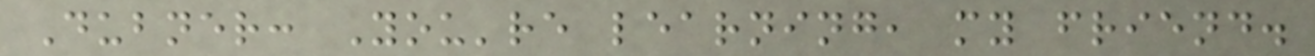Dubner: You're learning, my friend.
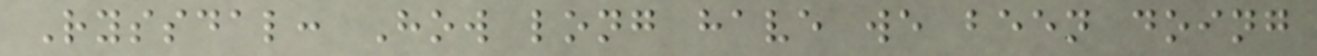Ryssdal: How long have we been doing
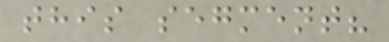this segment?
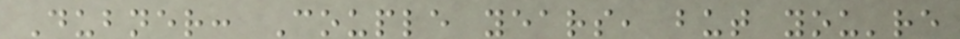Dubner: Couple years, but you're
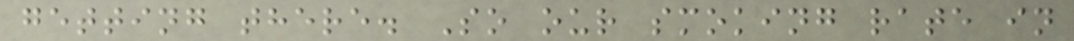getting there. So our smoking rate in
